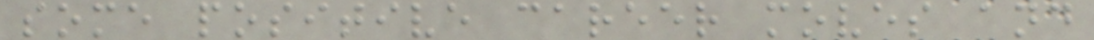some positive career moves and
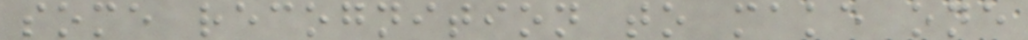some recognition to make one
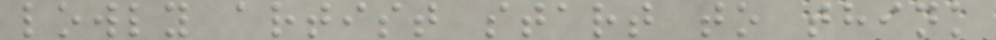lowly artist start to think
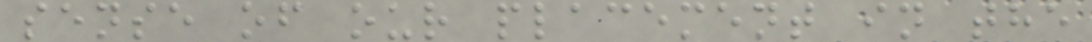sense of our placement in the
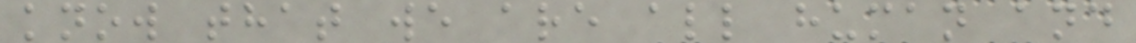know that we are all human and
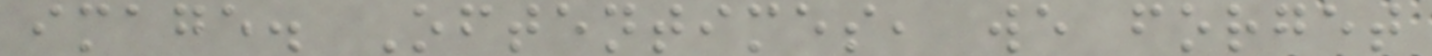image. Oftentimes, we forget
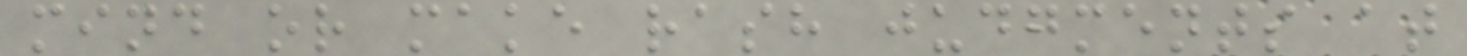mind or make rash judgments at
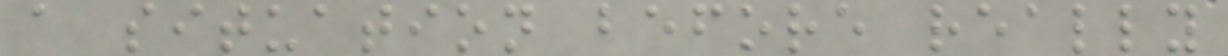a situation before really
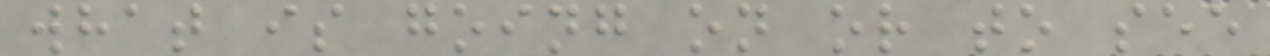what is going on or to see
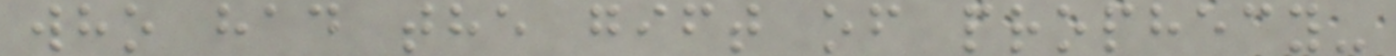who had the gift of prophecy-
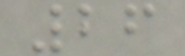26
